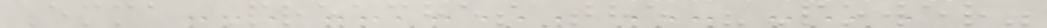Emma Preaches the "Power"
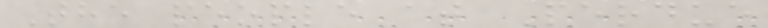The people at Perdue
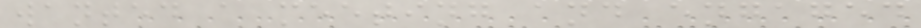wanted a meeting and engaged
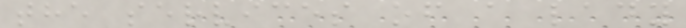the services of a lady
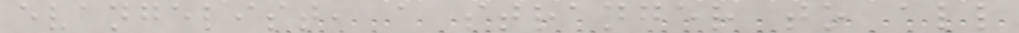evangelist, a stranger to all
